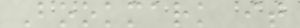Bookmark it
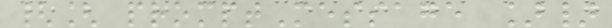{[ promptMessage ]}
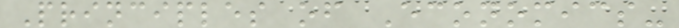Principles of Economics-
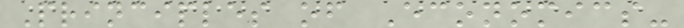Principles of Economics-
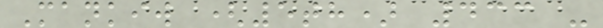Mankiw (5th) 433 -
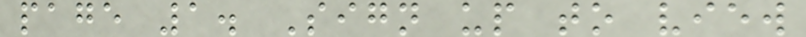page 1. Sign up to view
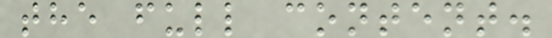the full content.
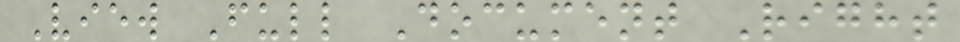View Full Document Right
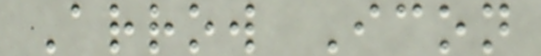Arrow Icon
